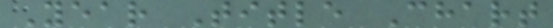Year Title Chart
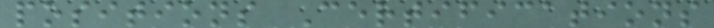positions Certifications
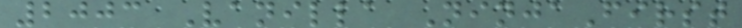2003 Vanilla NinjaFirst
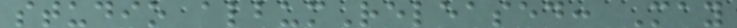studio albumReleased: May
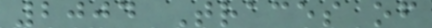2004 Traces of
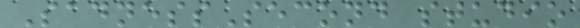SadnessSecond studio
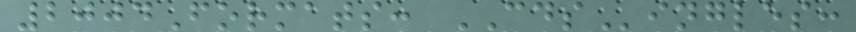2004Formats: CDSingles:
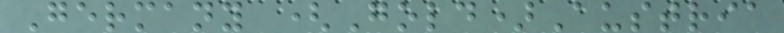Germany (Gold)Austria
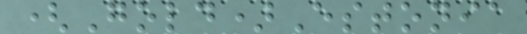(Gold)Estonia
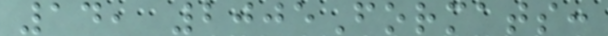14, 2005Formats:
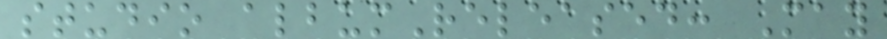studio albumReleased: May
